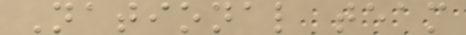National team
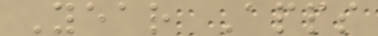Year Apps
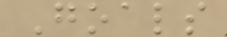Goals
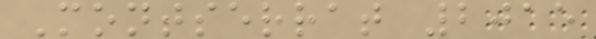Montserrat 2015
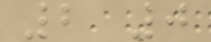2 0
